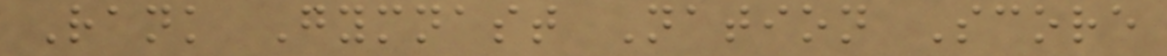Rank Gymnast Nation Score
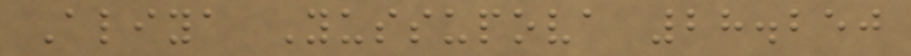Aliya Yussupova 28.250
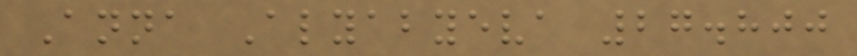Anna Alyabyeva 27.800
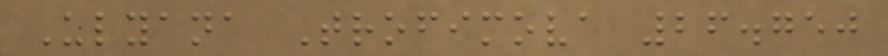Ulyana Trofimova 26.750
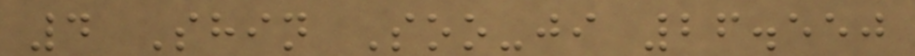4 Shin Soo-ji 26.550
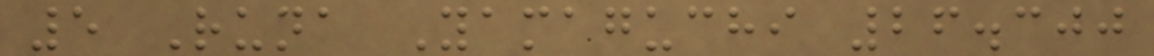5 Runa Yamaguchi 26.300
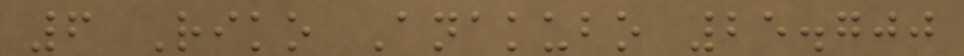6 Riko Anakubo 25.700
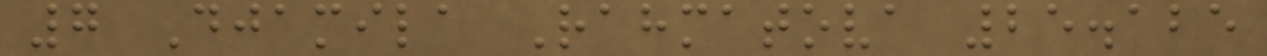7 Djamila Rahmatova 25.125
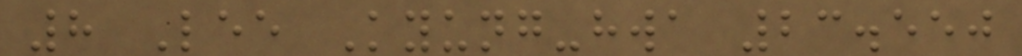8 Lee Kyung-hwa 23.550
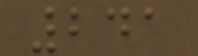241
